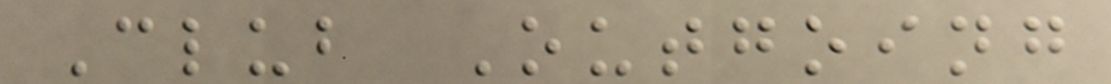Club Outgoing
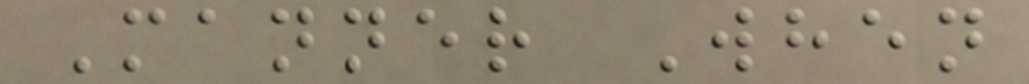Manner When
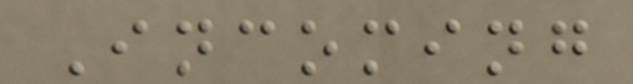Incoming
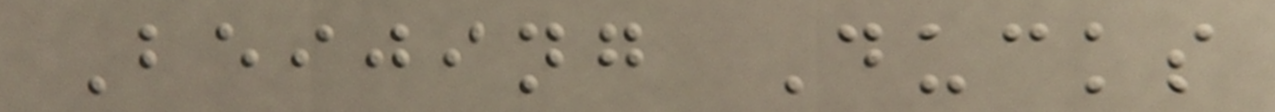Beijing Ducks
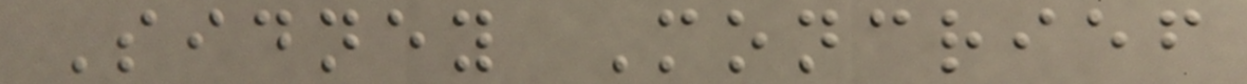Sidney Moncrief
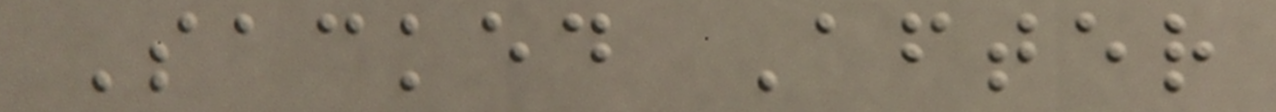Sacked After
